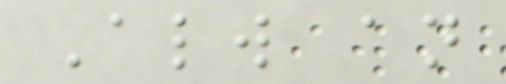Always an
